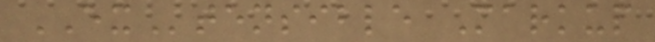EXtensible Markup
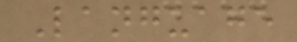Language
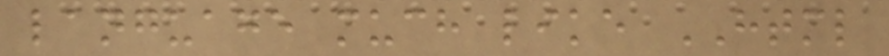language much like HTML
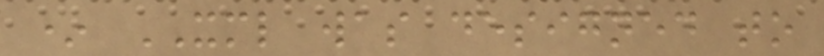* XML was designed to
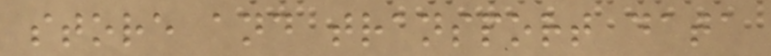store and transport data
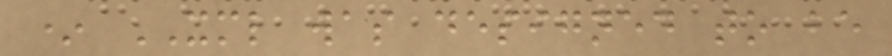* XML was designed to be
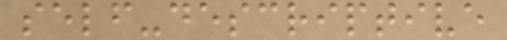self-descriptive
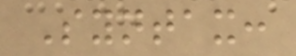Syntax:
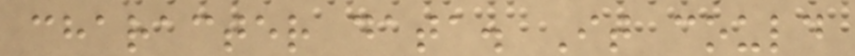character data. It could
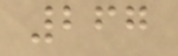267
